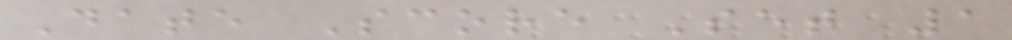Date Score Set 1
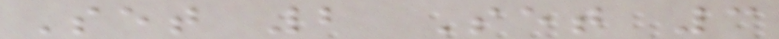Set 2 Set 3
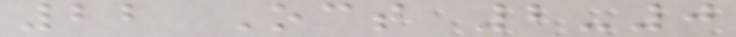22 Oct 2-0
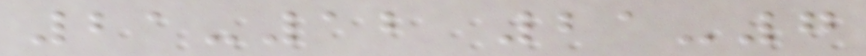21-12 21-7
